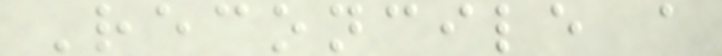Reconcile a
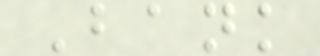Bank
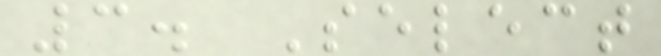3. Select
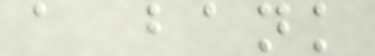a bank
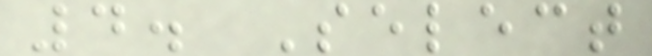4. Select
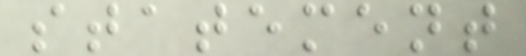statement
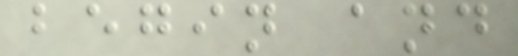begin and
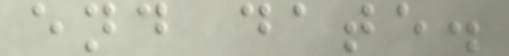end date.
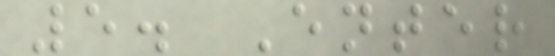5. Enter
